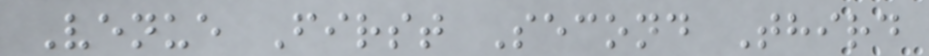Venue First Second Third
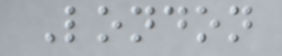London
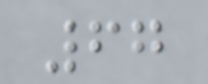67
